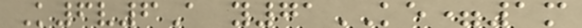K6v6A y71KE=1m
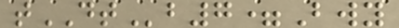tDTb7=Bwy
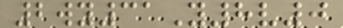2wy31Y8v0
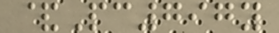&Pc797y
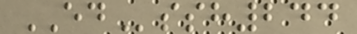EDssh244
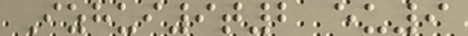Izhui9t2 eu9
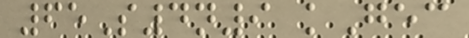65S4n9 kGec
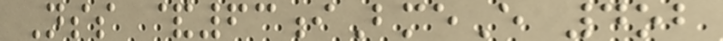Nss &63iBmeE 4ob
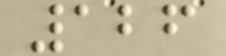126
